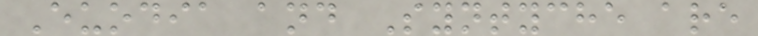Euodia and Syntyche are
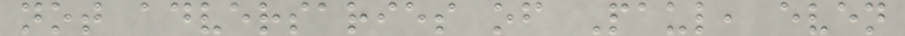not adversaries of Paul, even
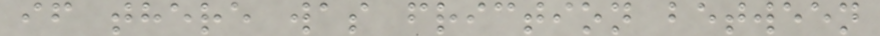if there was friction between
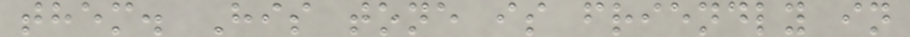them. His tone is friendly in
